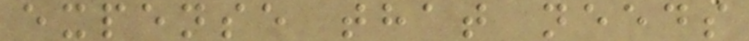expense that needs
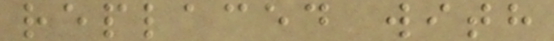replaced with
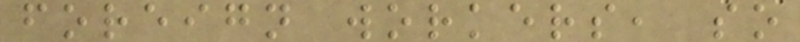foreign workers, so
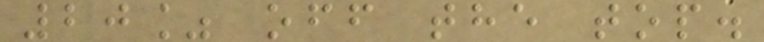20% off the top.
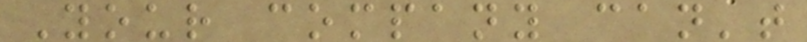Your company can't
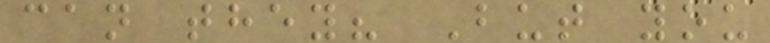can they? But you
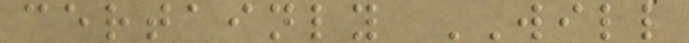certainly WILL
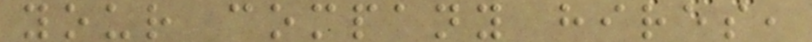your company hires,
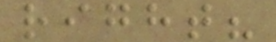right?
